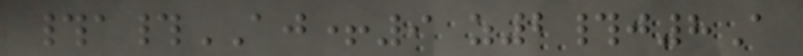#a#AJ+9 z2#j8A
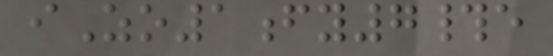iZo1fy7#e
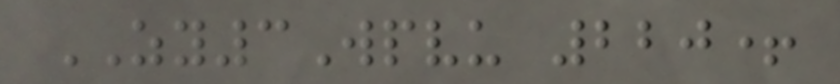ZY3Wpvu 220+
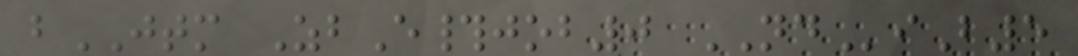bJTM ZbE#job0 NDiB5
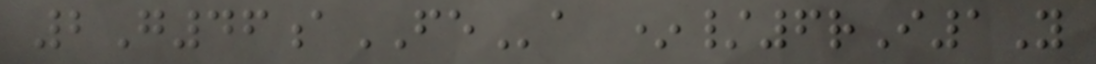2G46aFEa */6rI1Y
